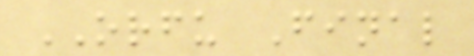ORFU Final
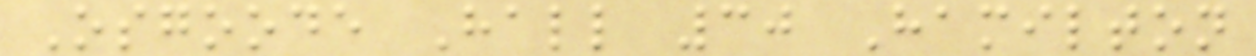Osgoode Hall 30 Hamilton
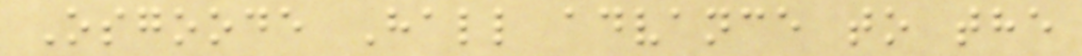Osgoode Hall advance to the
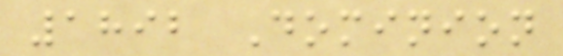1892 Dominion
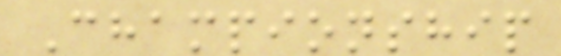Championship
